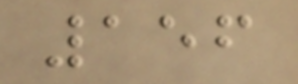156
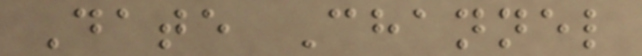Date Channel
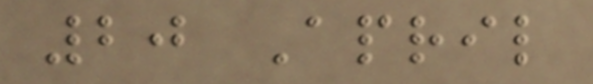20 April
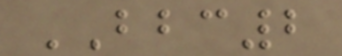BBC2
